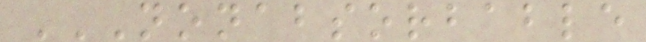NONABSORBABLE
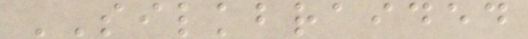SILKBRAIDED
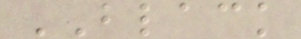BLACK
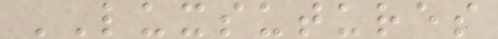LUXSUTURES
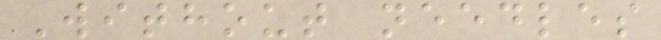Without needles
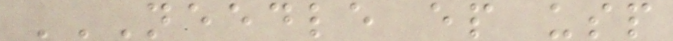NEEDLE EP USP
